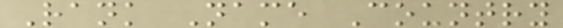Rank Name Country
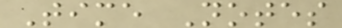Time Notes
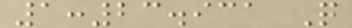1:23.931 Q
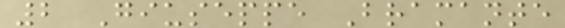2 Giuseppe Bramante
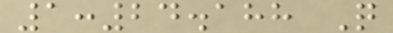1:24.188 Q
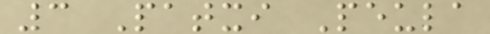3 Patxi Peula
